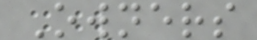Owners
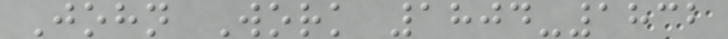John Work 1804-1832
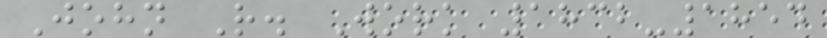John R. Work 1832-1854
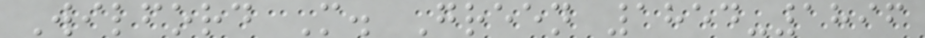Wilford M. Green 1854-1896
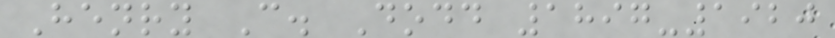Henry C. Dodd 1897-1920
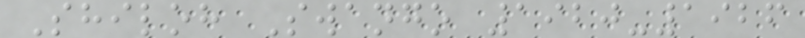Shiloh Swango 1920-1926
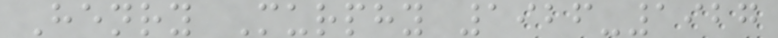Henry Murphy 1926-1927
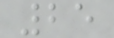25
